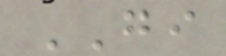GI
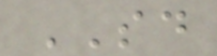SD
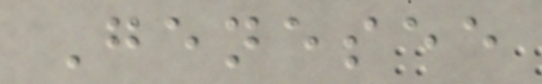Genesee
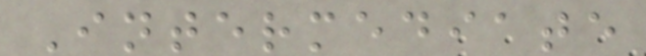Intermediate
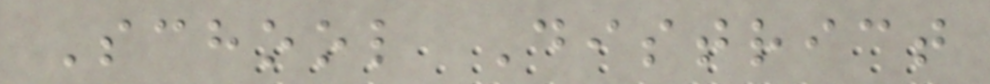School District
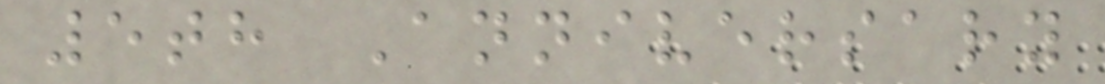5th Anniversary
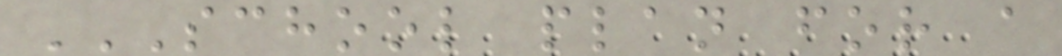SCHOOL PLAN FOR A
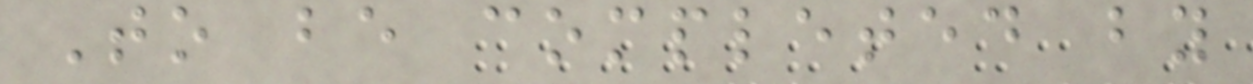To be completed by
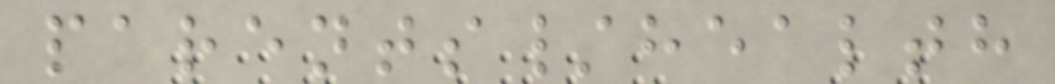parents/health
